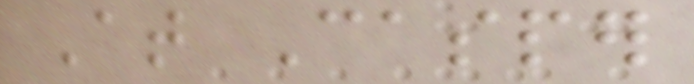At Casper
